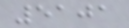5101
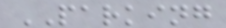PARKING
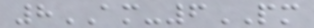8AM-6PM
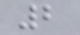2
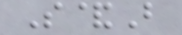S&B
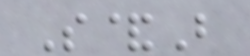S&B
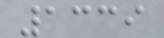1339
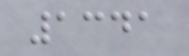1341
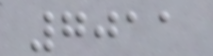7011
